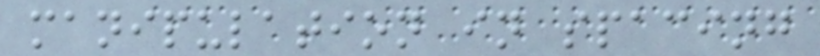manipulation in spacing
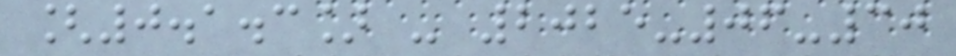[0.1.3] - 2025-06-30
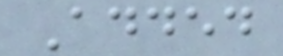Added
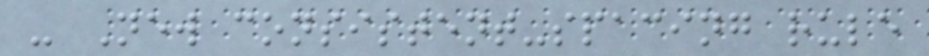- New consistent-spacing rule
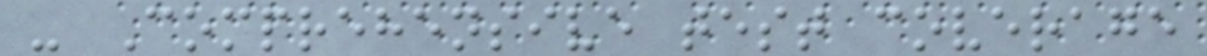- Comprehensive test coverage
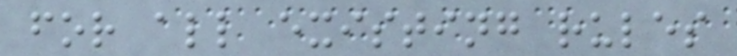for all existing rules
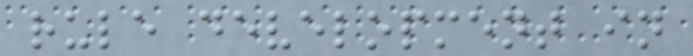rule development in
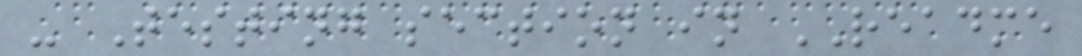- Testing section in README
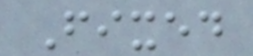Fixed
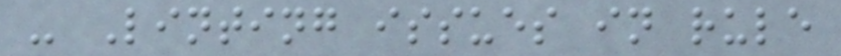- Linting issues in rule
